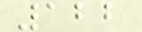122
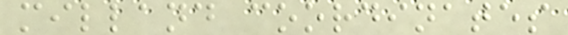milland coordinates
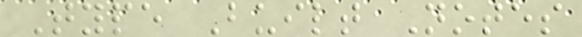Type Built Notes
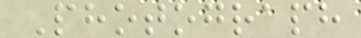Photograph
